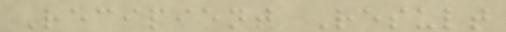Recipient Result
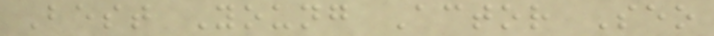Best Young Actor Seo
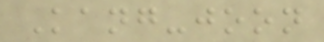Kang-joon
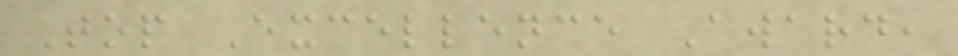Top Excellence Award,
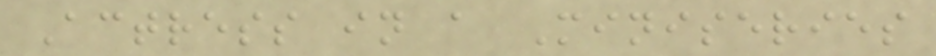Actress in a Miniseries
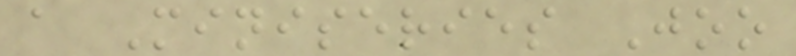a Miniseries Joo
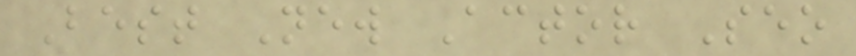Best New Actor Seo
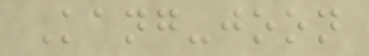Kang-joon
